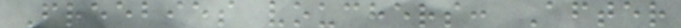Freebies vouchers: After
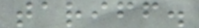tariff.
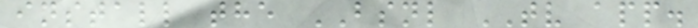install the BSNL TV app.
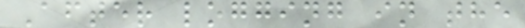After logging in the
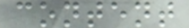content
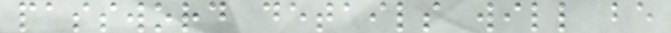password details will be
